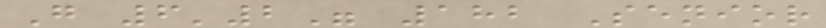G 6'2" 182 Senior
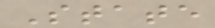State
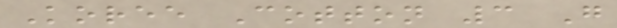Koree Cotton 3 G
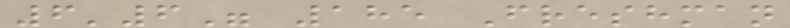6'6" 185 Freshman
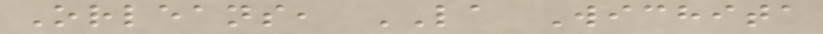Orleans, LA Wichita
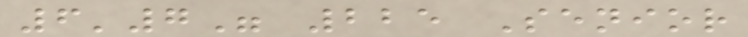6'7" 225 Senior
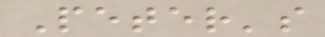Peter's
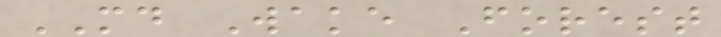MD Wake Forest
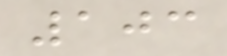103
